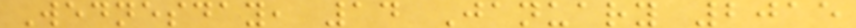Wednesday, 14 January 2015
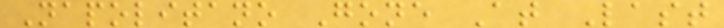Napolitano Gone At Last
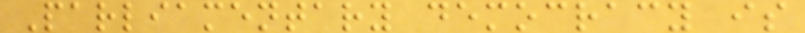Parliamentary democracy is
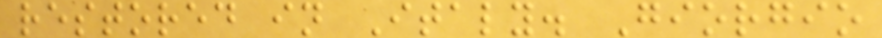restored in Italy. Giorgio
